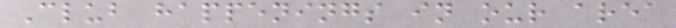Club happenings in our area
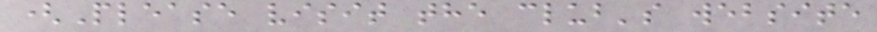(Please visit the club's website
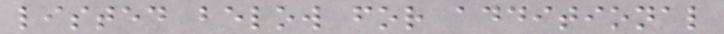listed below for additional
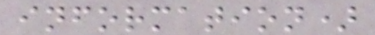information)
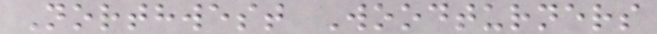Northwest Woodturners
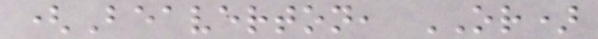(Beaverton, OR)
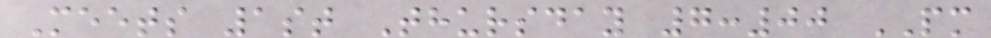Meets 1st Thursday 7:00 PM
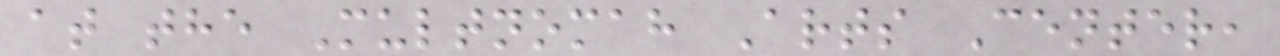at the Multnomah Arts Center,
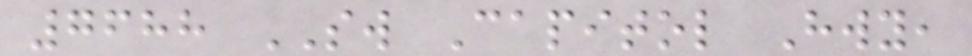7688 SW Capitol Hwy,
